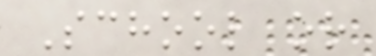School or
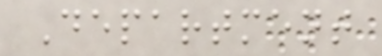Department
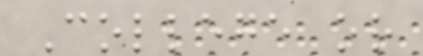College or
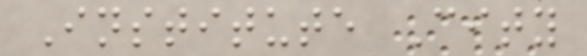Institute City
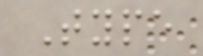Type
